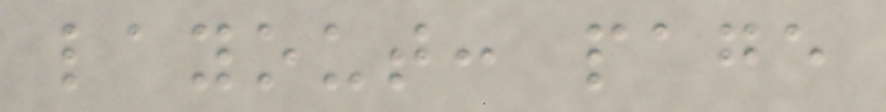layout: page
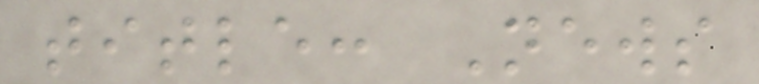title: News
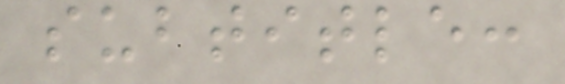subtitle:
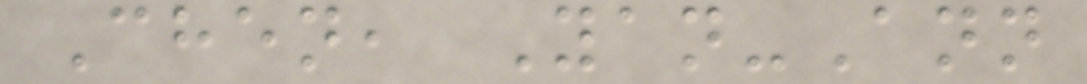Chen, Yan-Ann
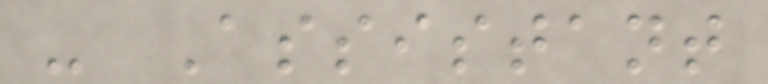- Assistant
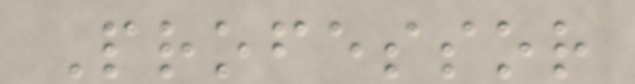Professor
